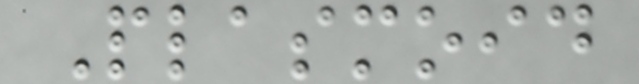Plasmoid
